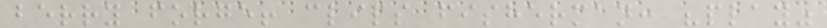berry forge! clips fisherman: "play"
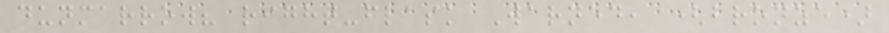dunmarrow? right-flask Warned, (bronze)
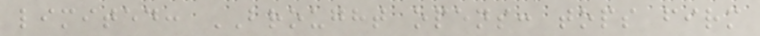limited: BROUGHT opens: tops firm
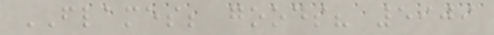FLAMES; goods? 5909
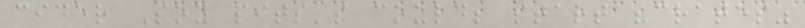cider Soy pits's could; start "crates"
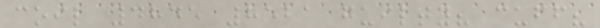coil 4845 8521 guilty? cuff?
